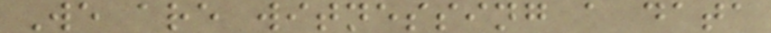We are witnessing a data
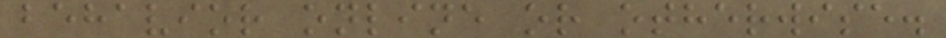behavior online or otherwise.
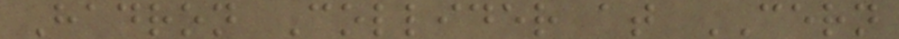Hadron Collider at CERN
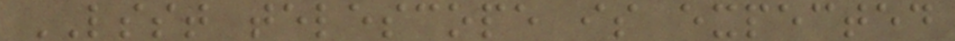LSST telescope is expected
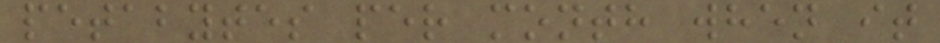petabytes per month when it
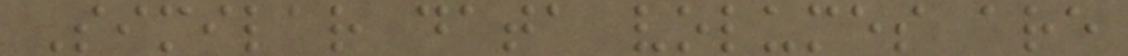Similar data volumes are
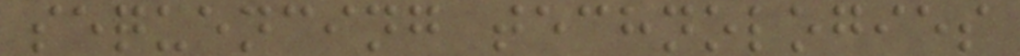sequencing technologies
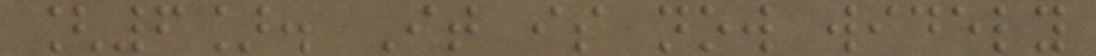[6]. It is now widely
